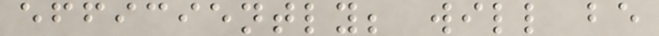efficiently; will be
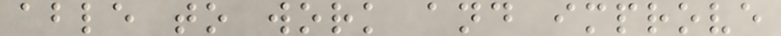able to work and improve
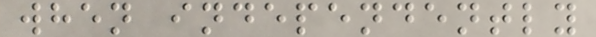when independently
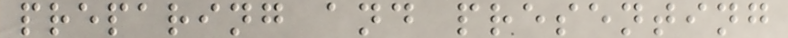preparing and presenting
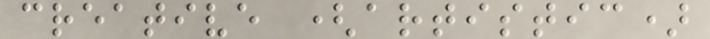creative (artistic)
